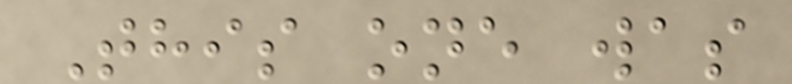This one was
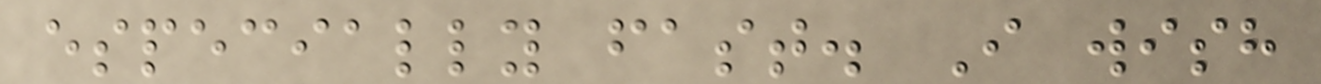especially fast. I wish
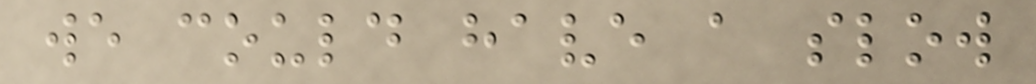we could have a slow
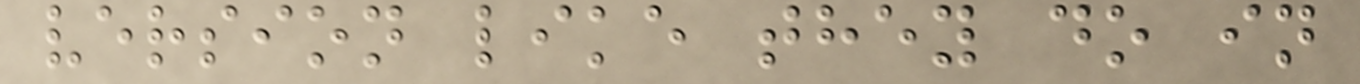version like they do in
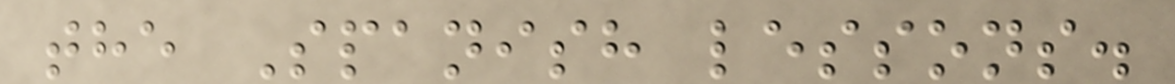the Spanish lessons.
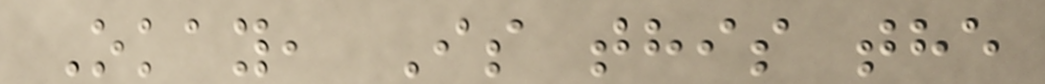Okay, Is this the
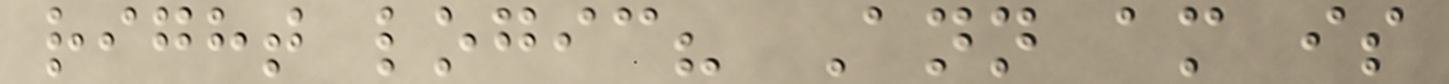right logic? Ann am is
